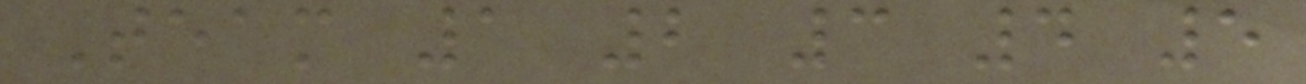Team 1 2 3 4 5
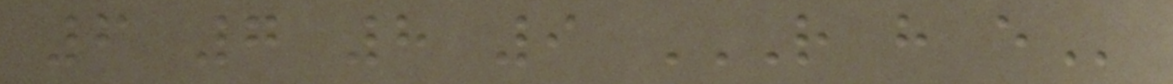6 7 8 9 R H E
